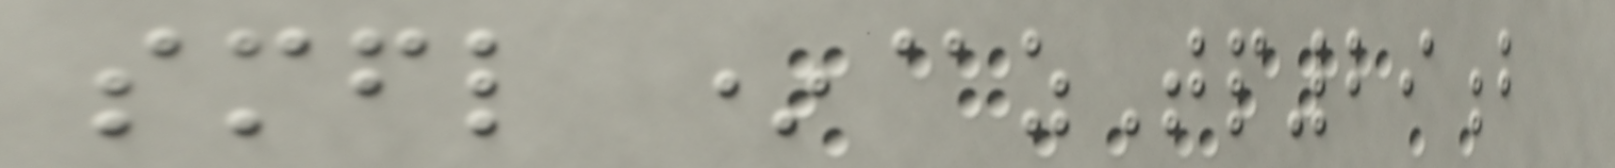smfl *@zTp29b
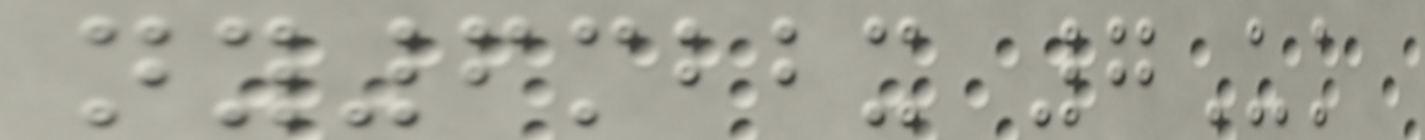ny6mbbx 7Uk
